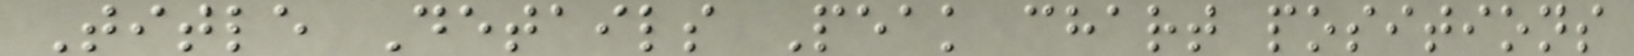Title Details Peak chart positions
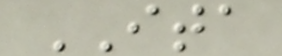ITA
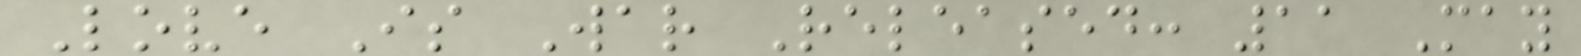Love Is War Released: 11 May
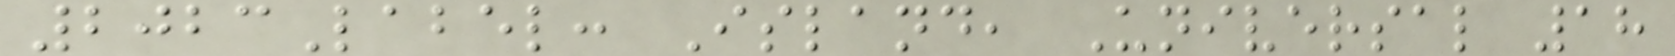2023Label: Island, Universal 18
